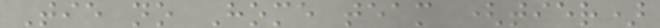Tie no Home team (tier)
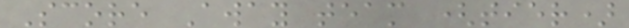Score Away team (tier)
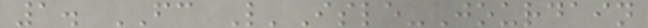1. FC L'Isle-Jourdain
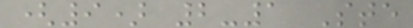(9) 2-1 Ste
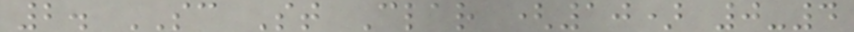2. SC St Clar (10) 0-4
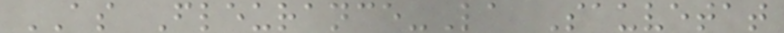AS Fleurance-La Sauvetat
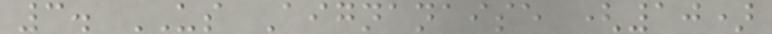3. US Aignanaise (10)
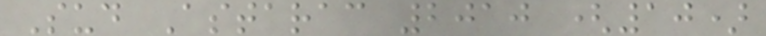Sud Astarac 2010 (10)
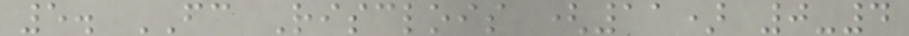5. FC Risclois (11) 0-4
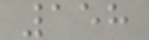158
